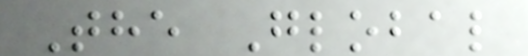The Global
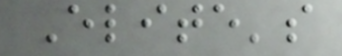Elite's
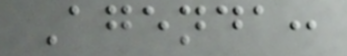Agenda:
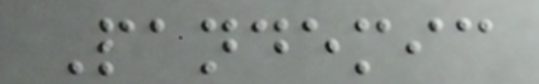Pandemic
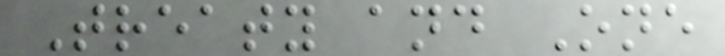Treaty and One
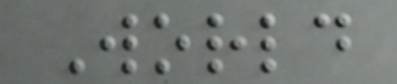World
